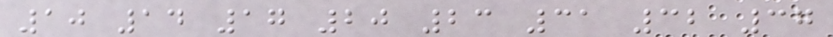10 14 17 20 23 31 32 37
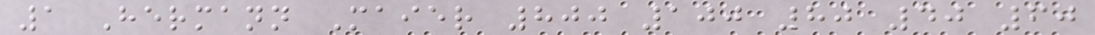1 Hermann Maier 800 100 80 40 60
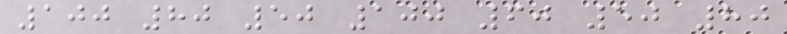100 80 50 100 60 50 80
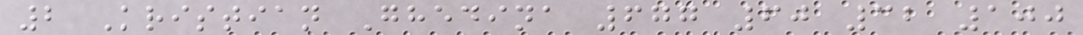2 Kristian Ghedina 677 60 32 100
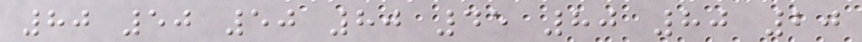80 50 50 80 45 80 80 20
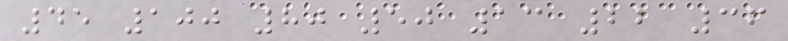45 100 80 50 13 22 36
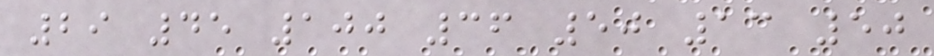29 45 100 36 50 13 50
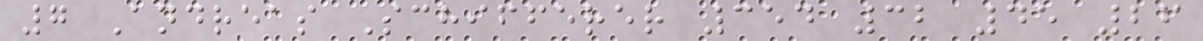7 Andreas Schifferer 354 32 45 26
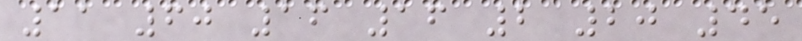11 60 16 16 2 20 45
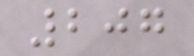207
